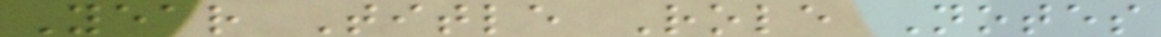Year Title Role Notes
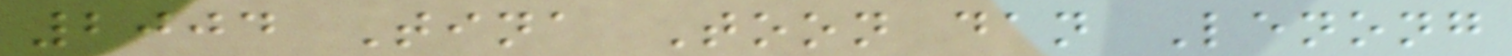2004 Tina Toon dan Lenong
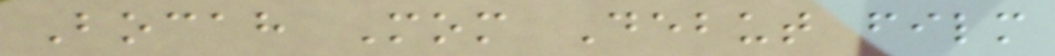Bocah Mom Debut film
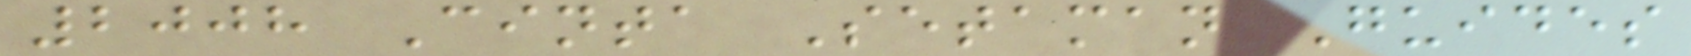2008 Cinta Setaman Guides
